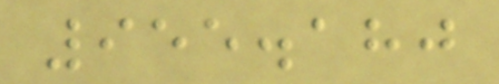955.180
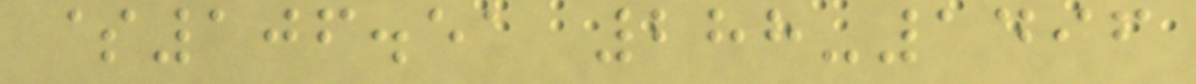$106.51 288-1496
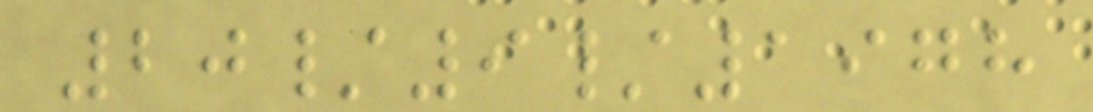20/9/1978
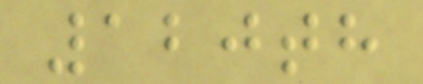120th
